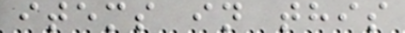items in this
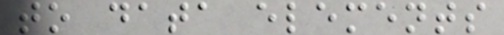to data elements
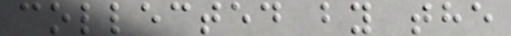collected by the
